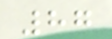87
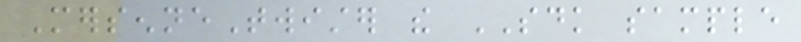MersenneTwister the SDK sample
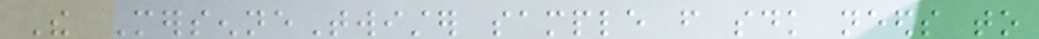The MersenneTwister sample from sdk needs to
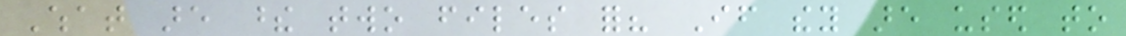What are these two files for? If they are used to
